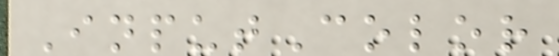InputColor
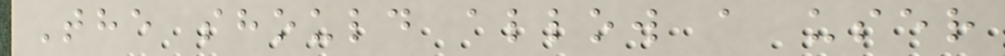The should allow a user
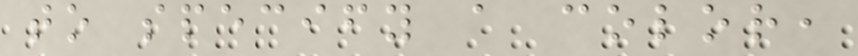to specify a color,
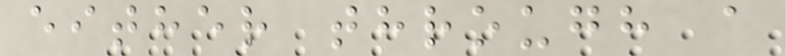either through a
